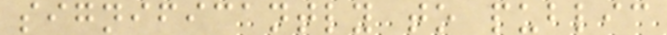significantly to public
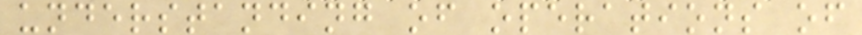understanding of operations of
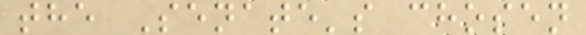the Senate's chosen
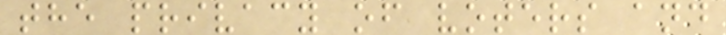the privacy of voters and
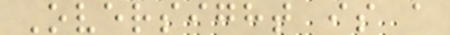Oversight is a
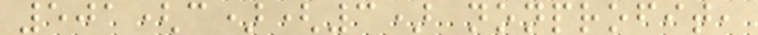501(c)(3) nonprofit,
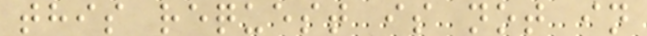this request is not in
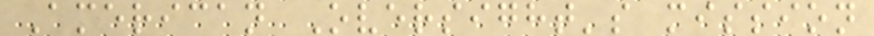American Oversight's mission
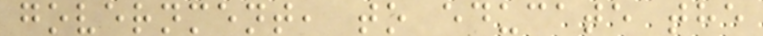government, to educate the
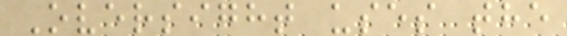Oversight uses the
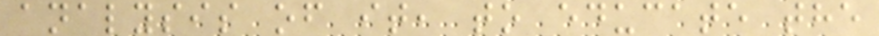analysis of it, to educate the
